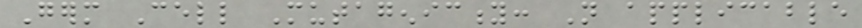Germ Cell Mutagenicity: Not applicable
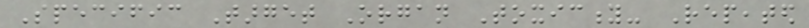Specific Target Organ Toxicity- Repeated
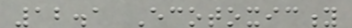12.1 Ecotoxicity
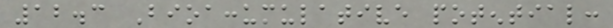12.3 Bioaccumulative potential:
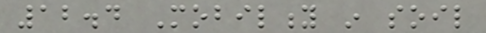12.4 Mobility in soil
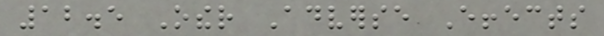12.5 Other Adverse Effects
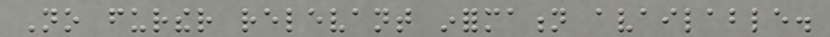No further relevant information available.
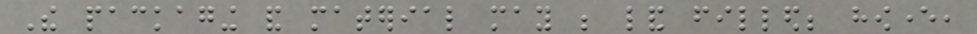The packaging and material may be land filled; however,
